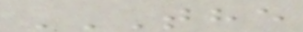THE
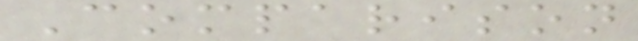Comparison
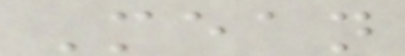Mean
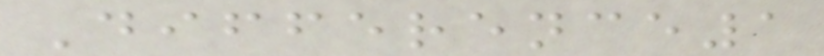Difference1
